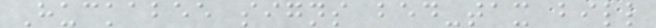Huckabee signs bed-tax bill
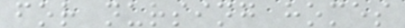for nursing homes
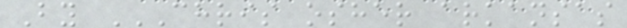By CHRIS OSHER ARKANSAS
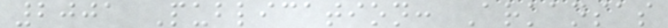2001 Publication: Arkansas
